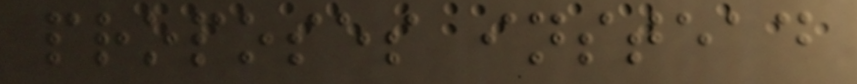proposes instead
